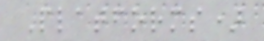Platforms)
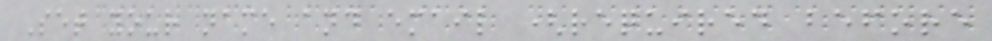Set your name and email (required before
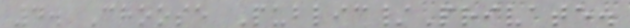4. Choose Public/Private.
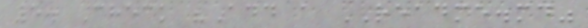5. Check "Add a README.md"
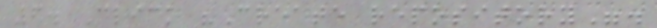6. Click "Create repository".
